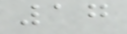17
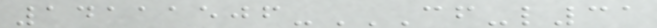14111506-CF-L31
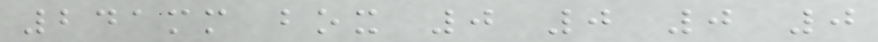241mm box 0 0 0 0
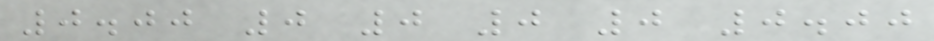0.00 0 0 0 0 0.00
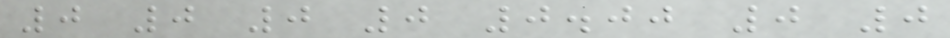0 0 0 0 0.00 0 0
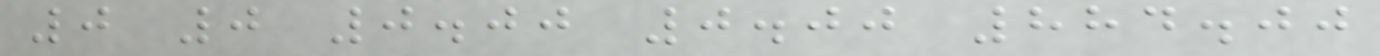0 0 0.00 0.00 884.00
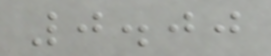0.00
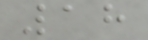18
